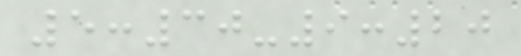5:30-9:20
